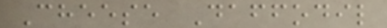Cheese Daffodil
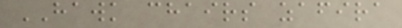HAWK chairs zafira
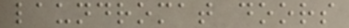laundromat doors
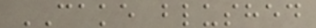CAKE blushed
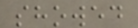showed
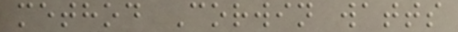method Corwin watts
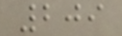209
